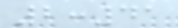2:41
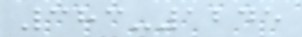383-1245
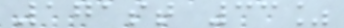171st 33%
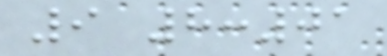9 8:01
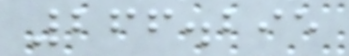266.295
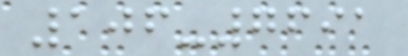106-7691
